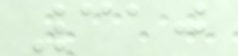310
